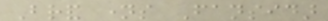Brand names Fansidar
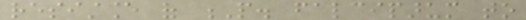resistance of P. falciparum to
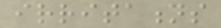irritations
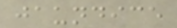jaundice
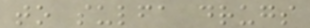to sulfa drugs
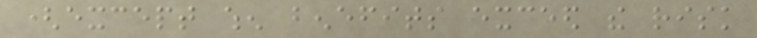(except when benefits exceed the risk
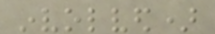involved)
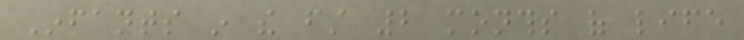Infants in the first 2 months of life
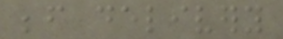before delivery
